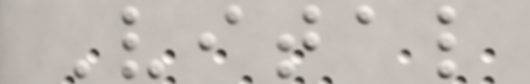Vital
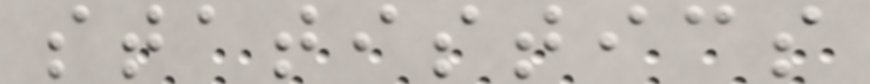statistics
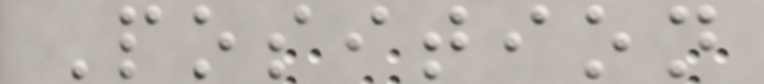Position
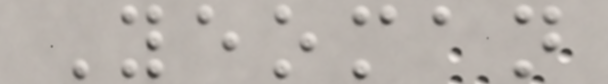Yeoman
